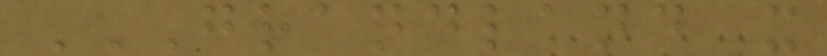GRANDLAND X
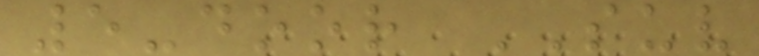5-door SUV
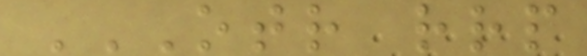OTR RRP
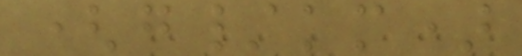(g/km)
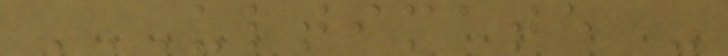ULTIMATE -
